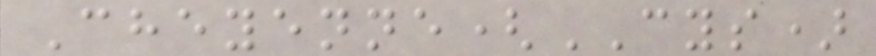Cheyenne(CYS)
